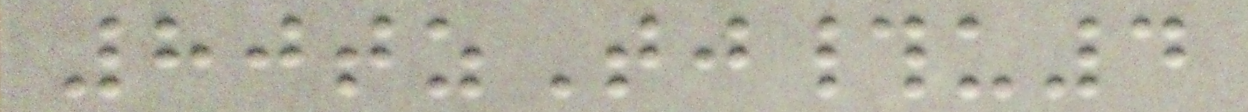80tzTj#u4
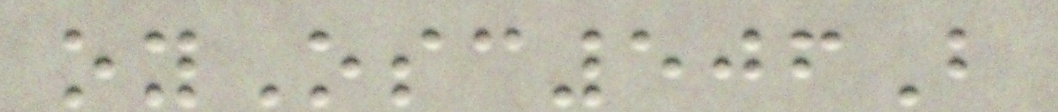oyOsc506B
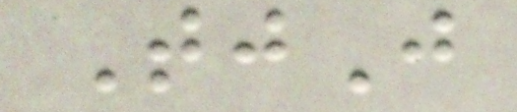TjJ
